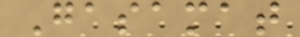Gasamat
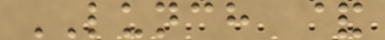LUNCH &
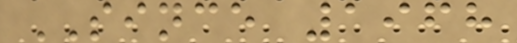SINCE 1968
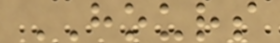HOURS
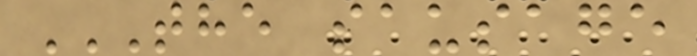THE SAUSAGE
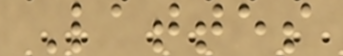Lattes
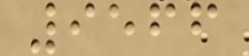9566
